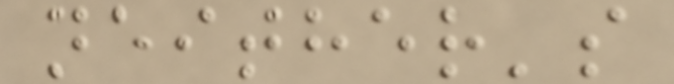neither's
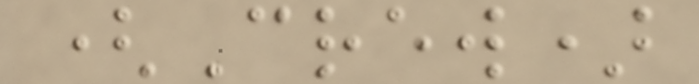(Crew)
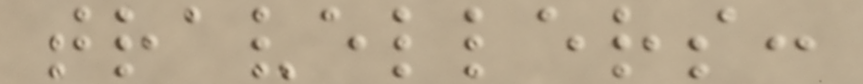travellers:
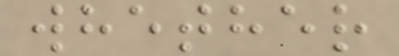whether
